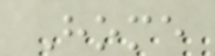Home
